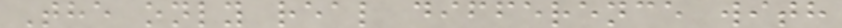The only real difference with
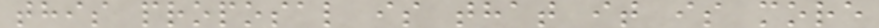this proposal is that it is more
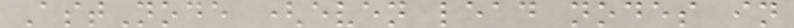AstNode (even lead nodes in
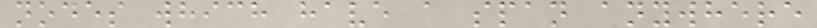nodes which have a span anywhere
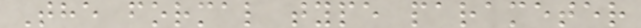The formal type parameter
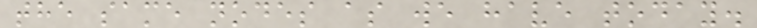the same nodes as we have today.
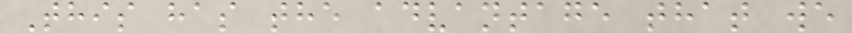This has the advantage that we
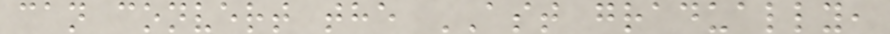can convert the AST gradually,
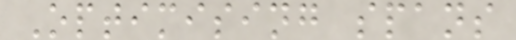Optimising spans
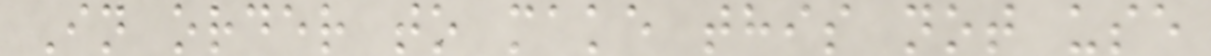In order to make this not use
